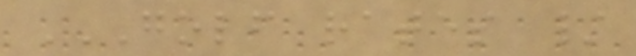GOLF RATES /
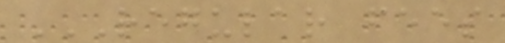REGULAR FEES
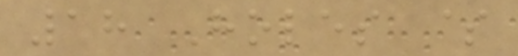18 Holes $
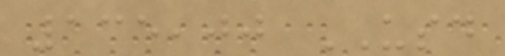135,00 USD
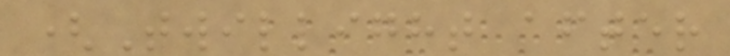(Twillight after
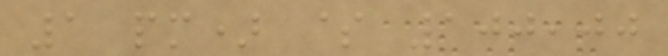1 pm) $ 100,00
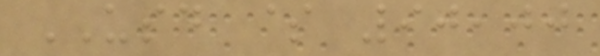USD $ 90,00
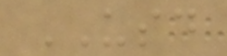USD
